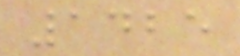1425
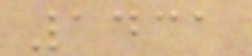1431
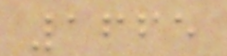1665
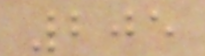205
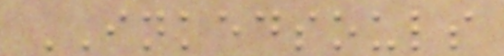INKEDSOULS
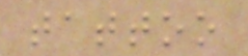tattoo
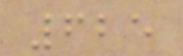625
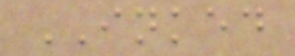INKED
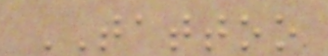TATTOO
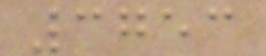3753
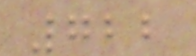722
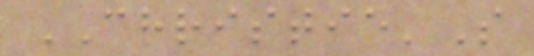CHRISTIE'S
